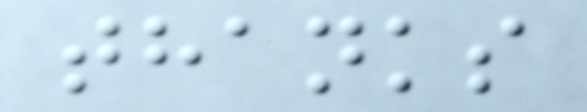thanks
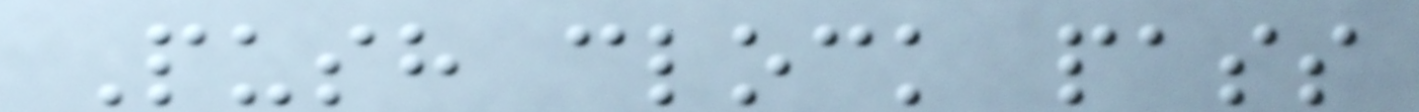Push clock pass
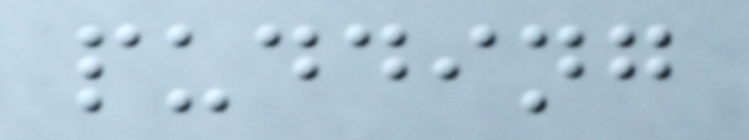pudding
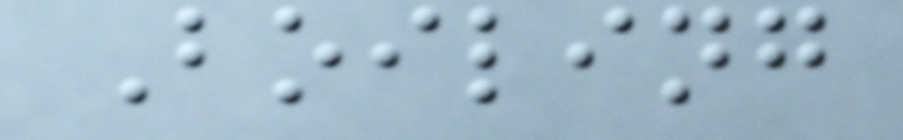Boiling
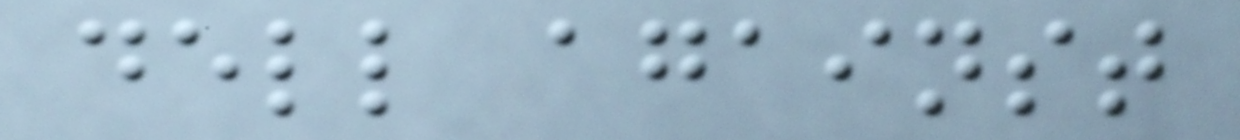dell against
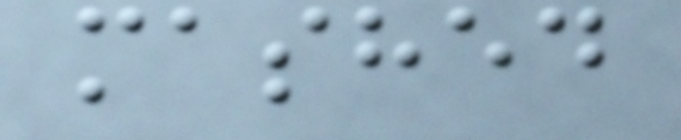mashed
